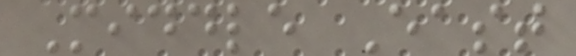Middle East
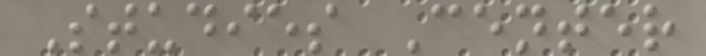Studies Center
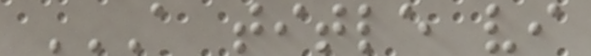A TITLE VI
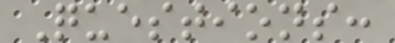Questions:
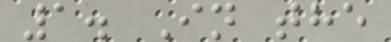1. In the
